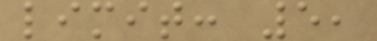limit: 5,
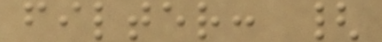filter: {
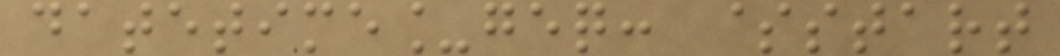datetime_geq: $start
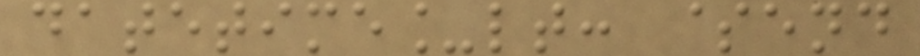datetime_lt: $end
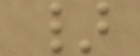}
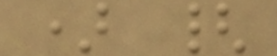) {
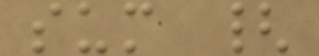sum {
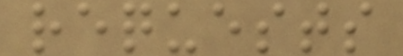requests
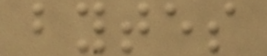bytes
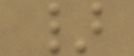}
